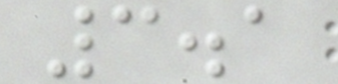3.1
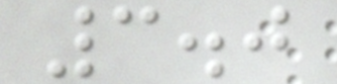3.0
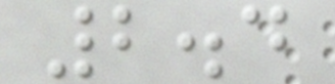2.4
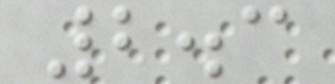2.3
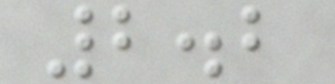2.2
